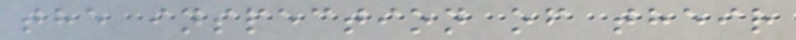the inspection of their
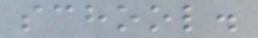school.
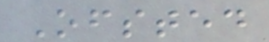Ofsted
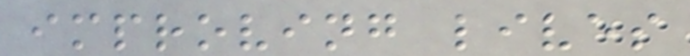improving lives
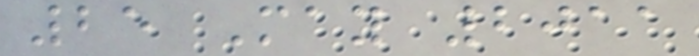25 May 2011
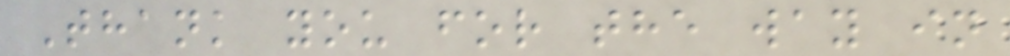Thank you for the way in
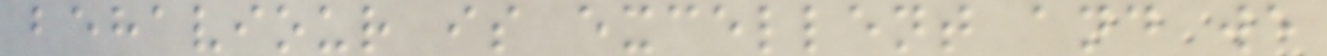behaviour is excellent and we
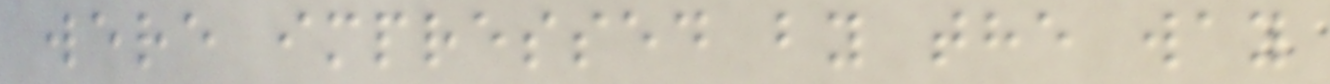were impressed by the way
